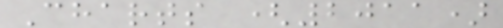Charts (2011)
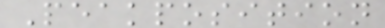Peakposition
